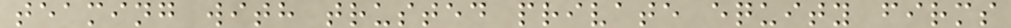teaming with trusted private equity firms
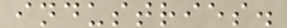industries.
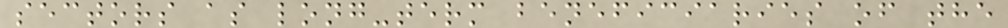sectors as long-term beneficiaries of the
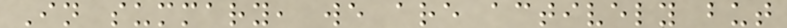In summary, we are actively but
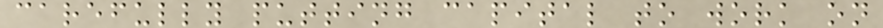carefully putting capital to work on
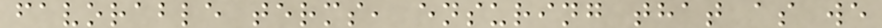favorable terms, ensuring that as we
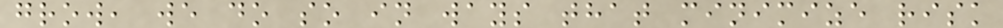grow, we do so in ways that minimize risk
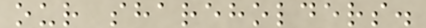our shareholders.
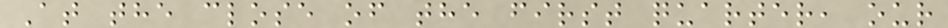At the close of the first quarter, our
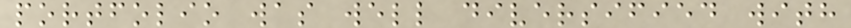portfolio was well diversified with
